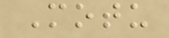Motu
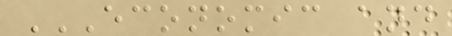ECONOMIC AND
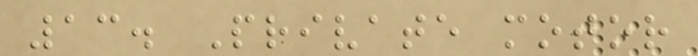13. Private motor
